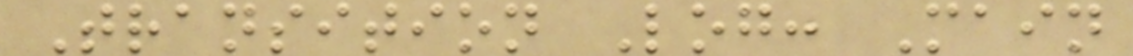Transition Log: Main
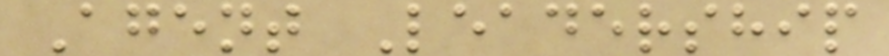Agent Leadership
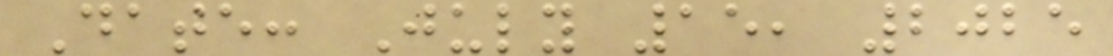Date: July 15, 2025
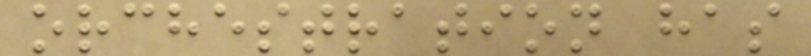orchestration has
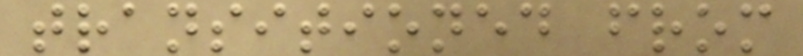transitioned from
